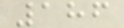186
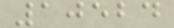10524
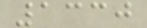1330
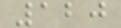120
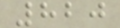820
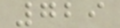729
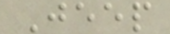Jeep
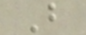B
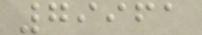79961
